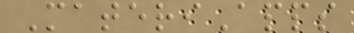MateriApps
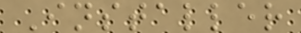Installer
